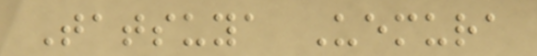Tatsuya Uemura
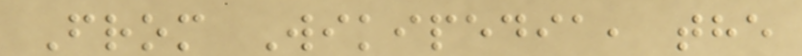From Wikipedia, the
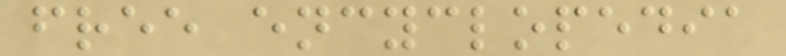free encyclopedia
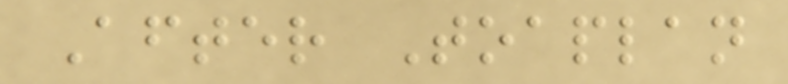After Toaplan
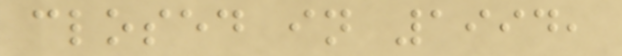closed in 1994,
